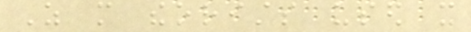As more theorists used it
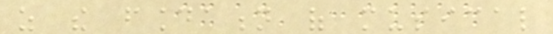as the foundation of musical
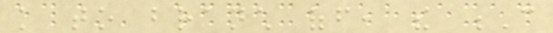knowledge to branch off, the C
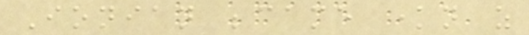Ionian became known as
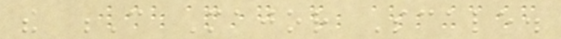the C Major Scale.
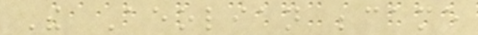The Aeolian became
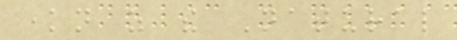known as the Natural
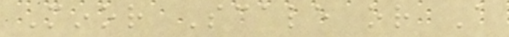Minor Scale or A
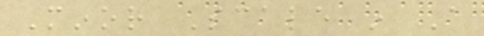Minor Scale in A
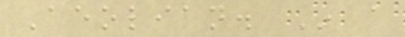Aeolian. In a
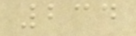234
